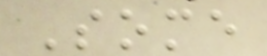Some
